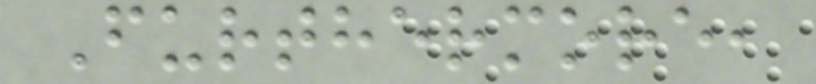Furthermore,
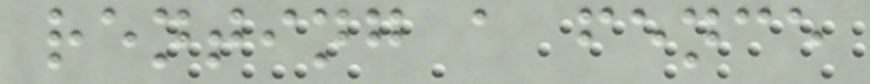renting a fence
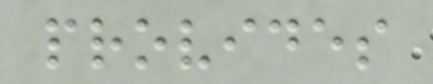provides
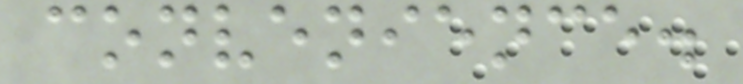convenience.
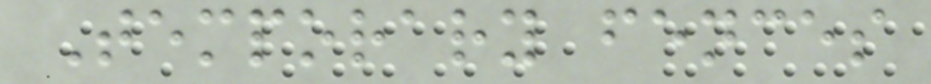Temporary fences
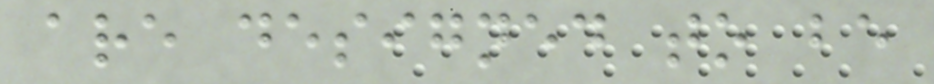are designed to be
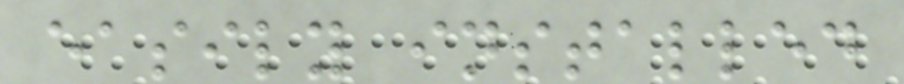easily installed
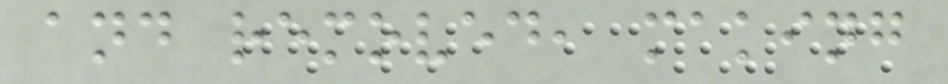and removed, making
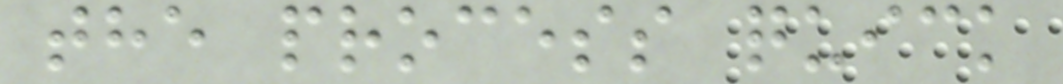the process quick
